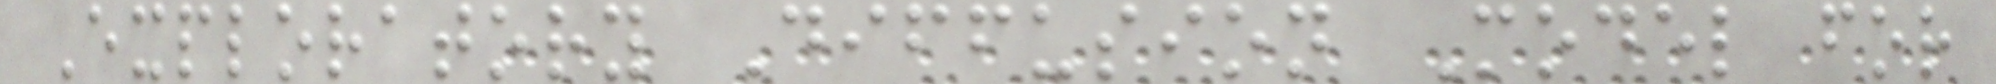Exploratory Diffusion Model for
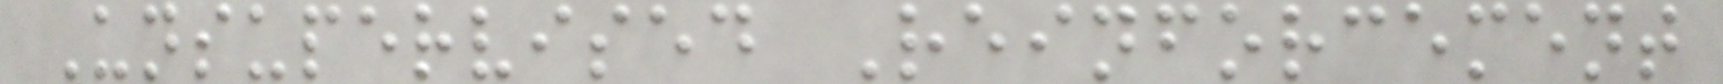Unsupervised Reinforcement
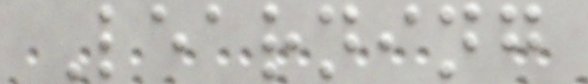Learning
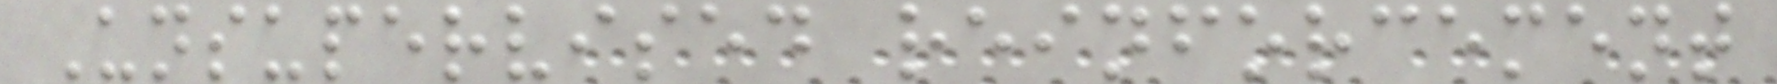Unsupervised reinforcement
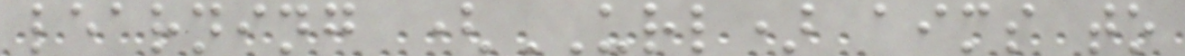learning (URL) aims to
